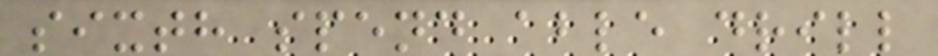sixth spend able drill
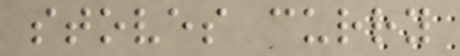stoves curry
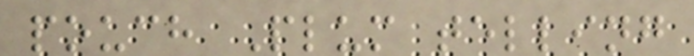pouch Plum telling
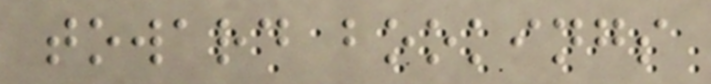toward bookings
